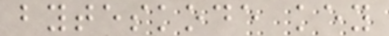byteskode key
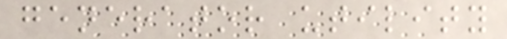generator utility
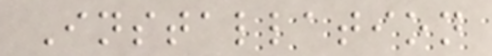Installation
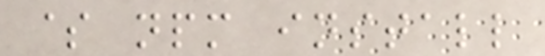$ npm install
